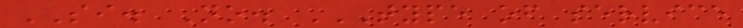SI. No. TYPE OF SERVICE
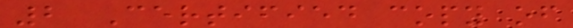2 Certified copy of
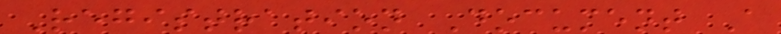Registration Document A
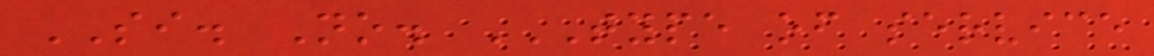SI. No. TYPE OF SERVICE
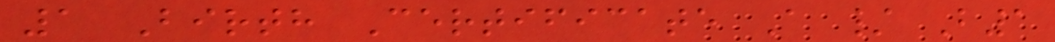1 Birth Certificate A / B1
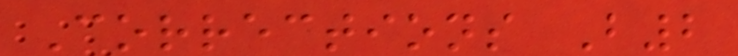Corrections B2
